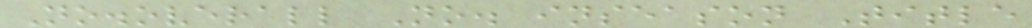No.overall No. inseason Title
